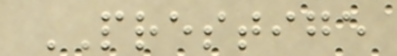PRESTIGE
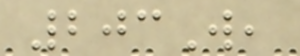203W,
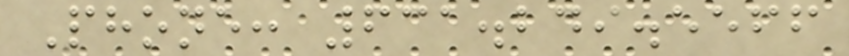Phone: 631.249.5566
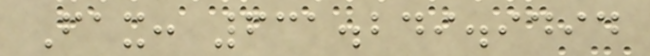Fax: 631.249.9494
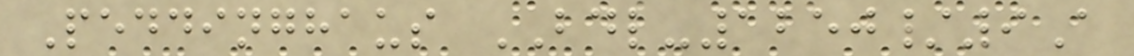Peddinghaus BDL-1250/9A
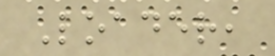Loader,
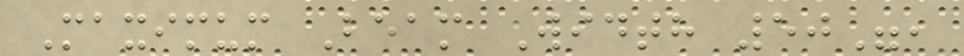Maximum Beam Width 50",
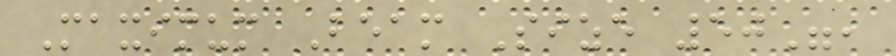Maximum Beam Size 50",
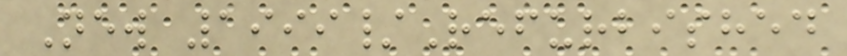New 1999/Refurbished
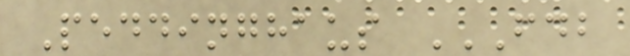Peddinghaus FDB
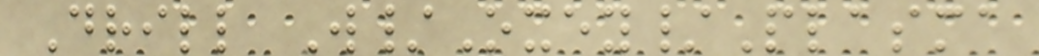Drill W/Oxey/Plasma
